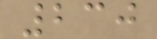230
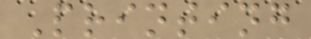Printing
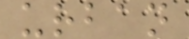urban
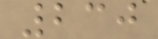230
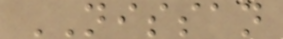NISSAN
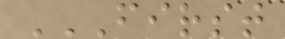FIRST
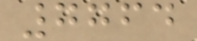7764
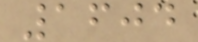1604
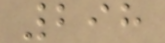298
